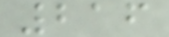216
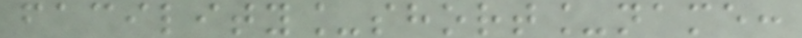facility_short_name:
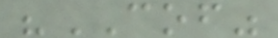"COF"
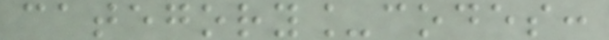category_codes:
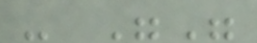- ""
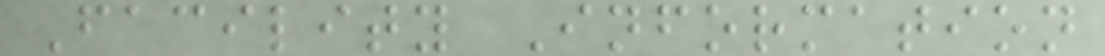Facility Information
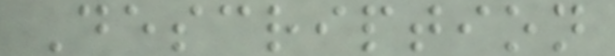Description
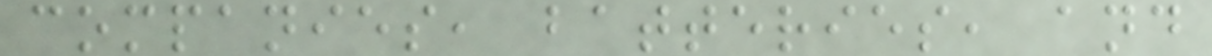companies, batteries, and
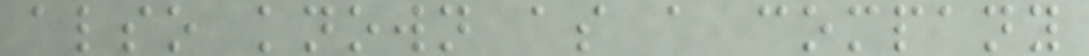also known as a company
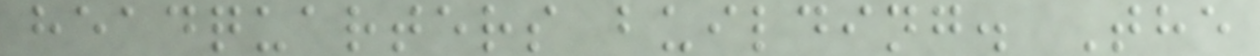headquarters building. The
